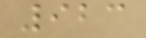923
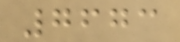7673
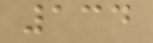134
